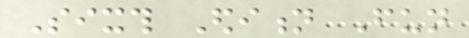Sixth Edition Fun
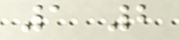1 2
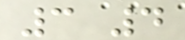3 4
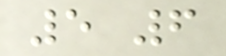5 6
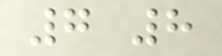7 8
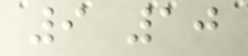9 10
